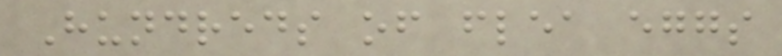Hundreds of flea eggs
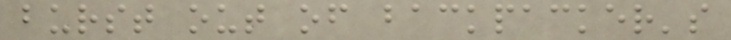burst out of backpacker's
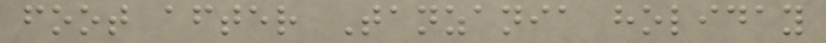foot after Tanzania holiday
